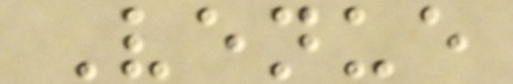Venue
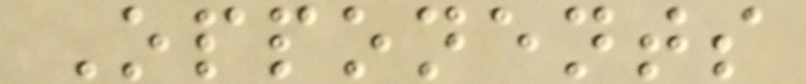Opponents
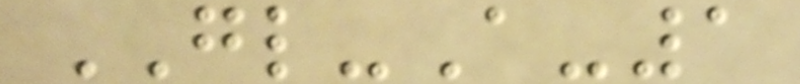GL-A-1
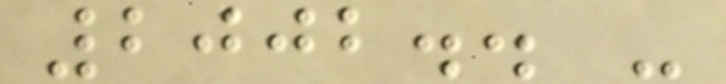2002.. -
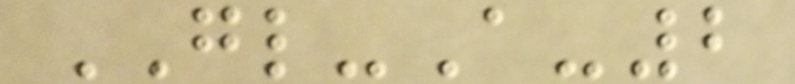GL-A-2
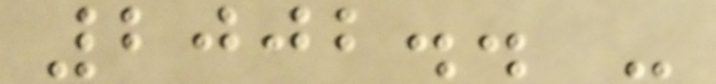2002.. -
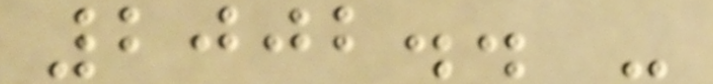2002.. -
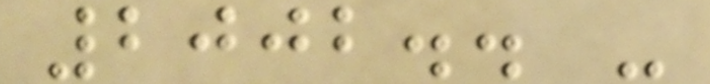2002.. -
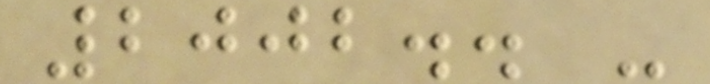2002.. -
